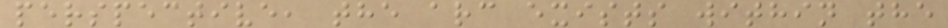perspective, the arc exists within the
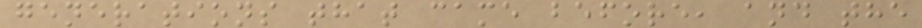generations that came before, and the
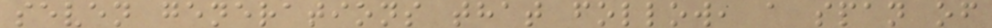seven generations that follow, a span of
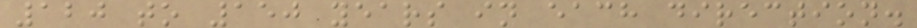120 to 150 years in each direction.
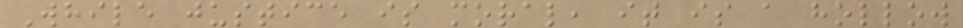While justice is moral, it is a hollow
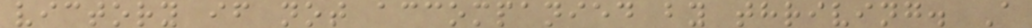victory if not accompanied by thriving. A
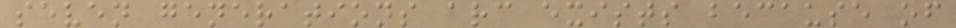seven generations arc exists because of
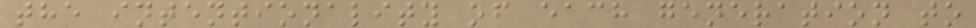the intentionality of each generation to
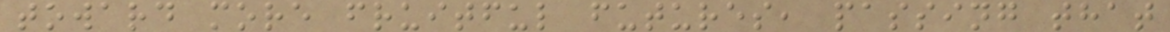toward more fruitful futures, passing that
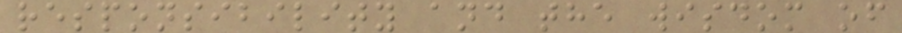responsibility and the wisdom of
